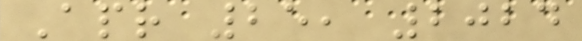Apr 25, 2024
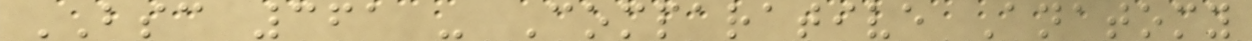BSC 361 - Comparative Anatomy
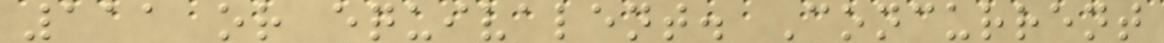111 or equivalent. Concurrent
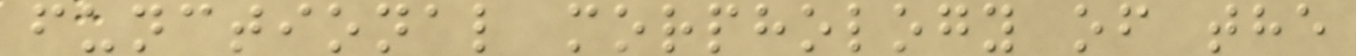functional morphology of the
